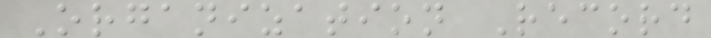Organization Record
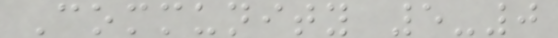Community 5-0
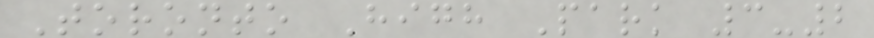Toronto High Park 3-2
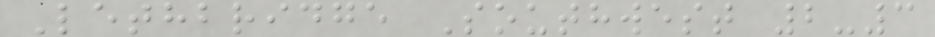Lethbridge Southwest 2-3
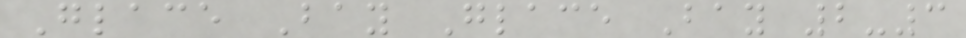Glace Bay Glace Bay 2-3
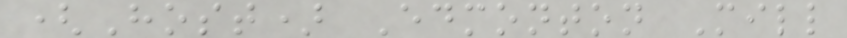(Host) Edmonton Mill
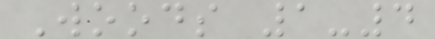Woods 1-4
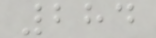284
